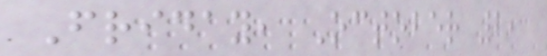Friday, October 2,
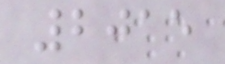2015
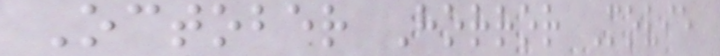October Horror Movie
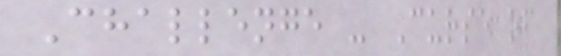Challenge - Curse of
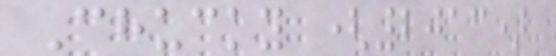Chucky (2013)
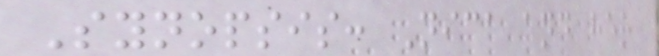Synopsis: Nica and her
